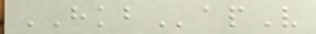HKBapV
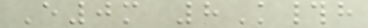E0m 8K#h
